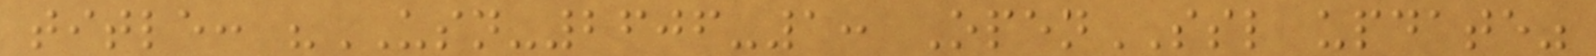title: "USN-2606-1: OpenSSL update"
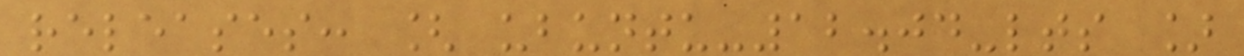releases: [ ubuntu-12.04-lts ]
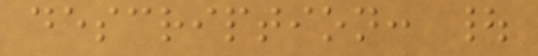description: |
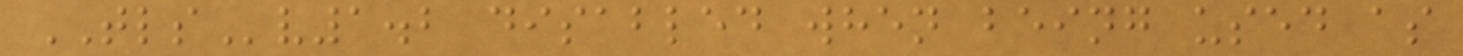TLSv1.2 disabled when being used as
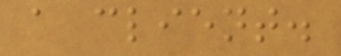a client.
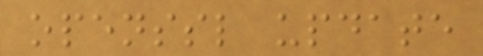openssl update
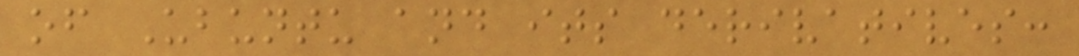of Ubuntu and its derivatives:
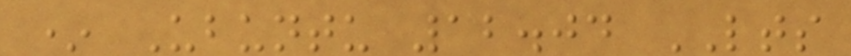* Ubuntu 12.04 LTS
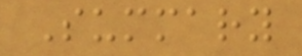Summary
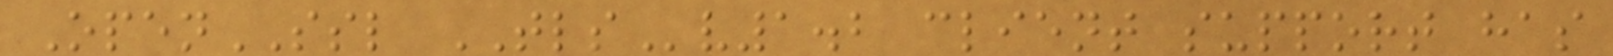OpenSSL TLSv1.2 client support has
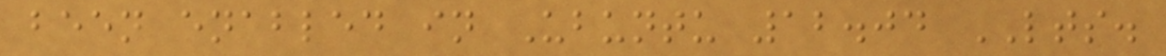been enabled in Ubuntu 12.04 LTS.
